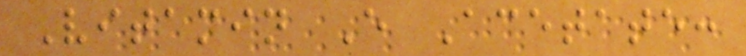Vitamin E Acetate:
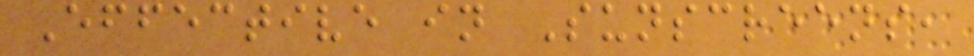Effective in Sunscreens,
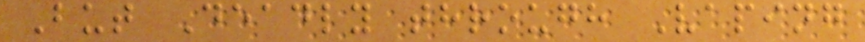But Deadly through Vaping
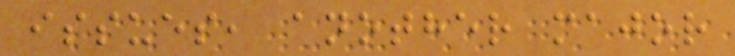issues, another major
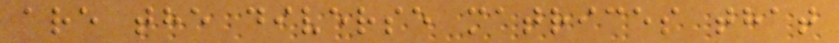are the diverse matrices that
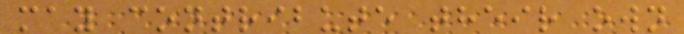may contribute their own
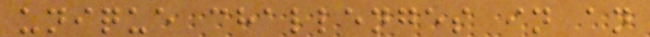unique challenges in an
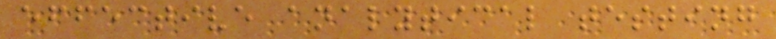effective analytical testing
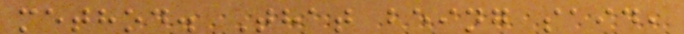method. That being said,
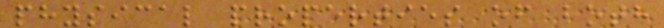physical properties of both
